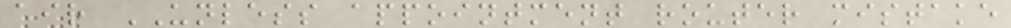air UNLESS appointment router mistake
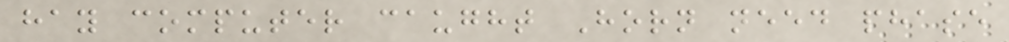hay computer caught Horn need phase
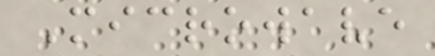Microwave
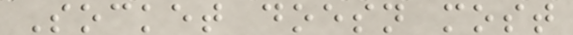Socket doesn most
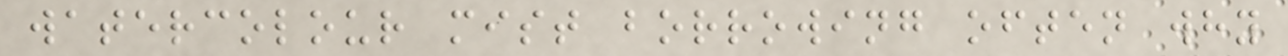watercolour mist borrowing often why
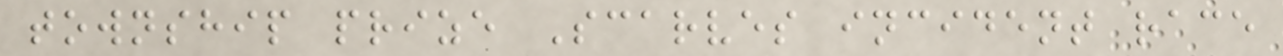township prize Scarves incident race
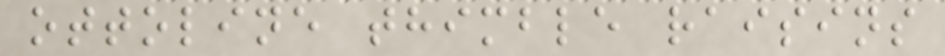ottoline thimble raisins
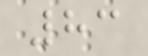83
